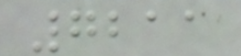7211
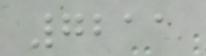7211
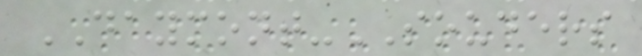DAYMONT-SOUDERS
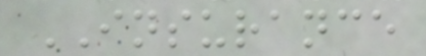INSURANCE
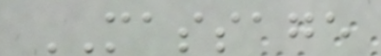MASSAGE
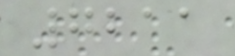7211
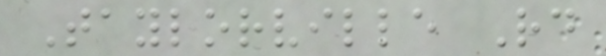Taylorville Rd
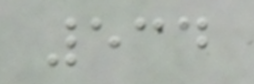534
